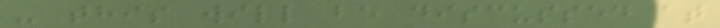- this will be discussed at
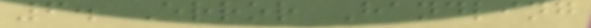6. Error Handling
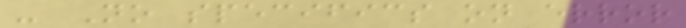- No specifics on error
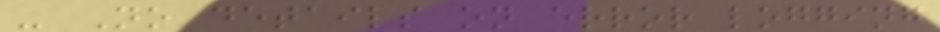- No details on error logging
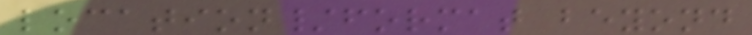location/format beyond
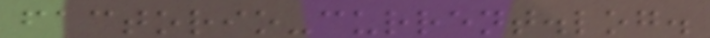factorio-current.log.
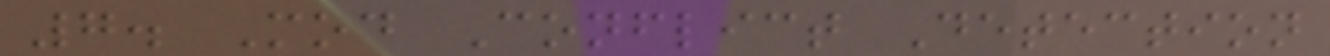7. Mod Conflict Detection
